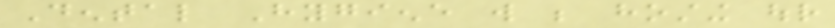Dental Hygiene will be hosting our
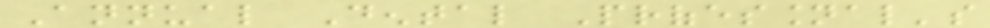Annual Dental Professional's
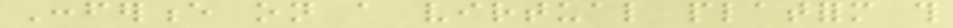Conference on a virtual platform this
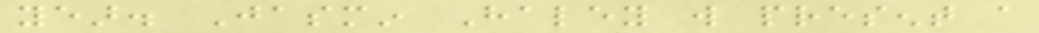year. Jasmin Haley will present a
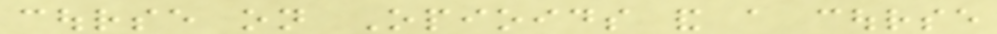course on Opioids and a course
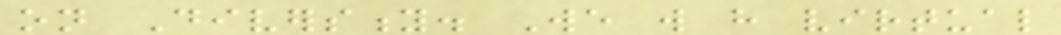on Diversity. We will have virtual
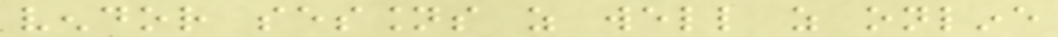vendor sessions as well as online
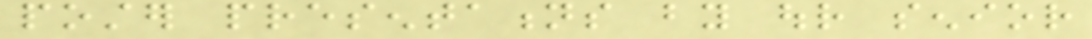poster presentations by our senior
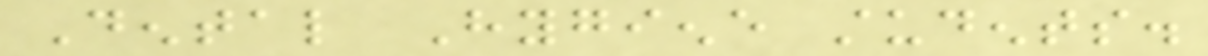Dental Hygiene students.
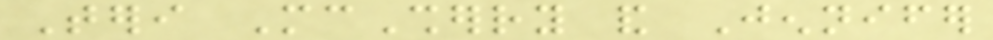Teri McSherry and Jennifer
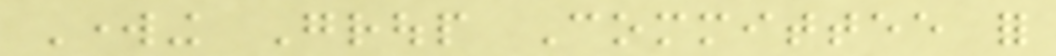Working Group Committee for
